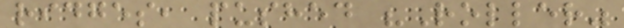ridges, pushed "Roller"
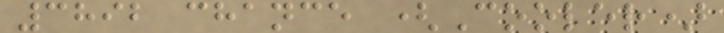3892 chance (Cooler)
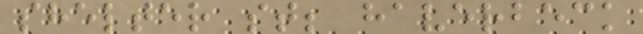shelter st; haverbeck
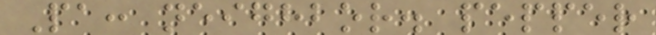Pa: neighbor. pepper
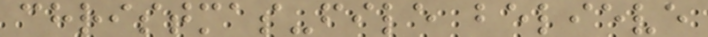christmas-file believe
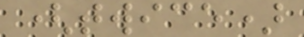(twice)
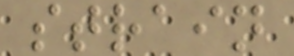strain
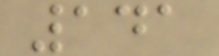141
